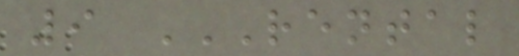9 RENTAL
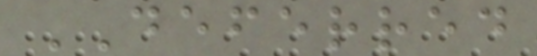DEFERRED
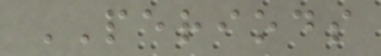PERIODS
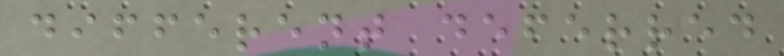different deferred
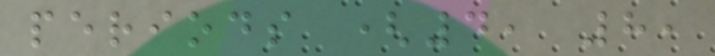periods (4, 8,
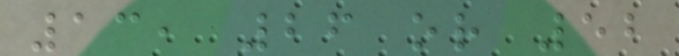13, 26 or 52
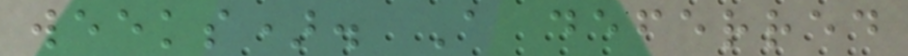weeks). A deferred
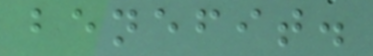benefit.
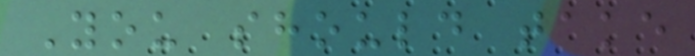You should take
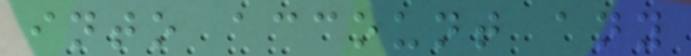into account any
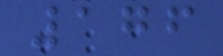176
